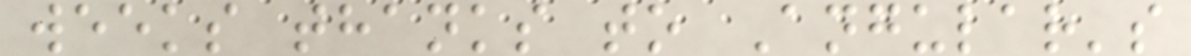weeks thanks to Angular's
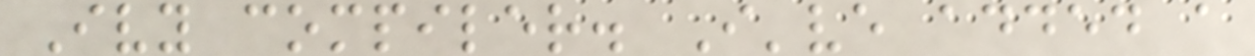Ivy compiler. I've added a
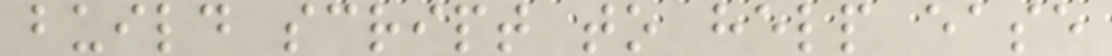build script to help ease
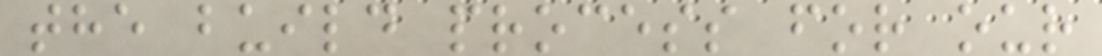the build process for our
